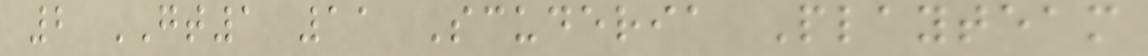2 GT1 11 Scuderia Playteam
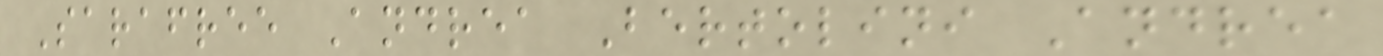Sarafree Andrea Bertolini Andrea
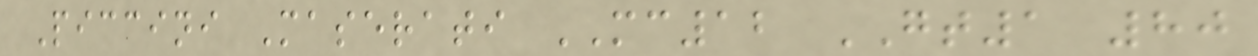Piccini Maserati MC12 GT1 80
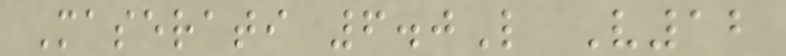Maserati 6.0L V12
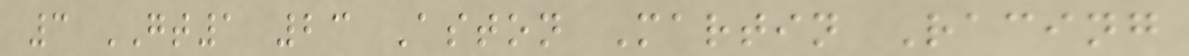3 GT1 23 Aston Martin Racing
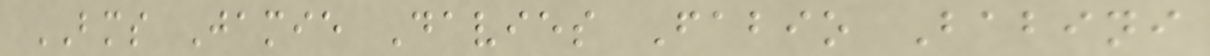BMS Jamie Davies Fabio Babini
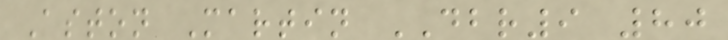Aston Martin DBR9 80
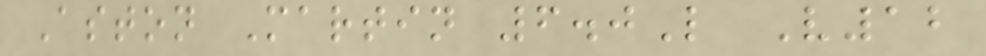Aston Martin 6.0L V12
